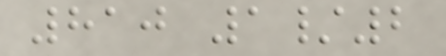810 1/2
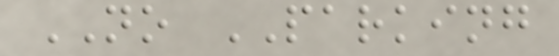NO PARKING
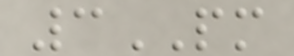3PM
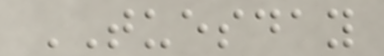TUESDAY
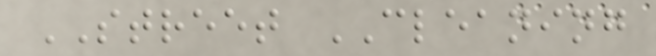STREET CLEANING
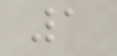1
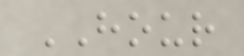HOUR
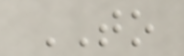TO
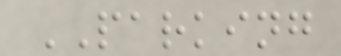PARKING
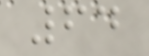64
